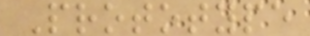Prototype
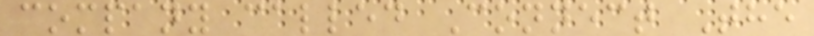company called Connect The
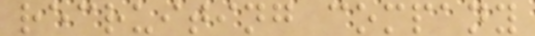recruiting company
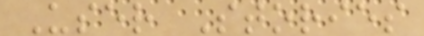User Stories
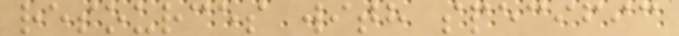resources with specific
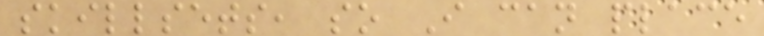skillsets, so I can place
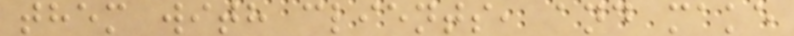them with clients, and make
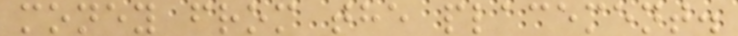money from the placement.
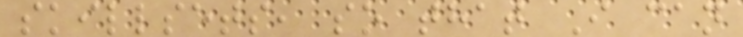skillsets, so that I can
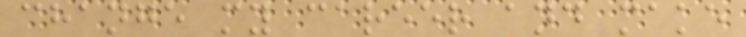change my career and make
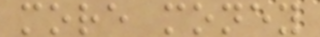more money
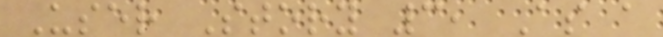User Story 3, As a
